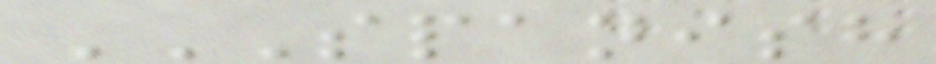SPANISH
